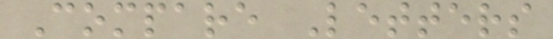Compare Letters
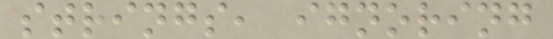strings, ignoring
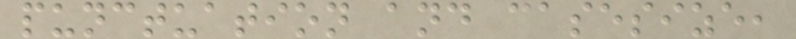punctuation and casesize,
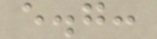e.g:
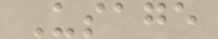Usage
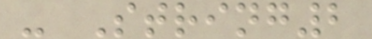- String2
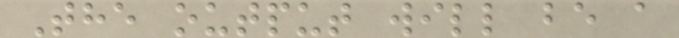The output will be a
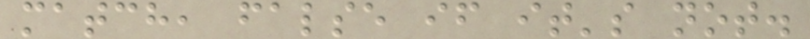match, false if it's not.
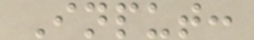Input:
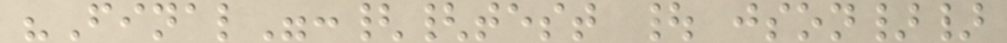"Final":{{test | json}}
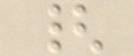{
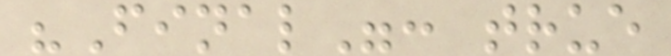"Final": true
